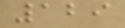129
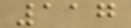117
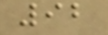92
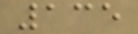135
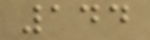144
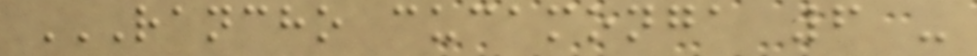RANCHO CUCAMONGA 6 -
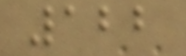122
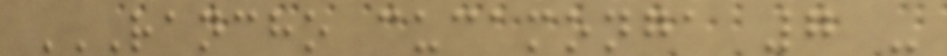RANCHO CUCAMONGA 7 -
